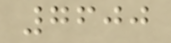7600
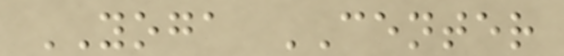YOGA CENTER
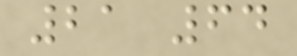21 64
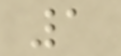1
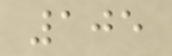105
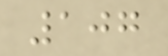107
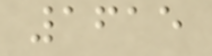1615
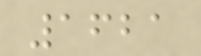1621
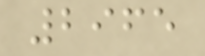2965
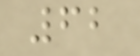62
